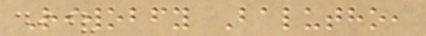Riwobfy Balutho,
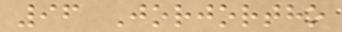96 Jorjortho
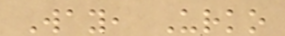Way, Urko
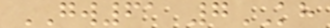GW61 7KH
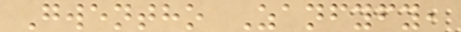Gwentho Zanfyfy,
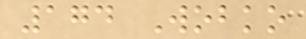174 Wobko
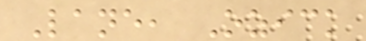Lane, Ozick
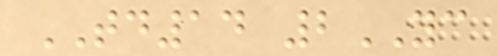TD14 2YC
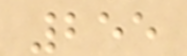255
